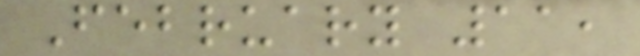February 11,
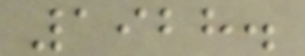1928.
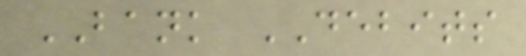BANK DEBITS
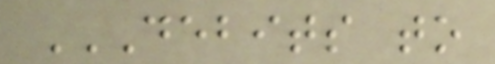DEBITS TO
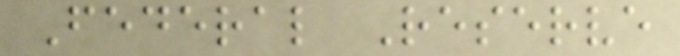Federal Reserve
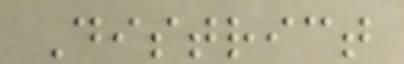District
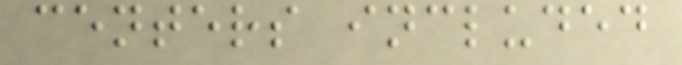centers included
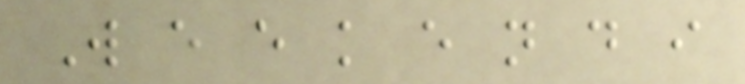W e e k e n d i
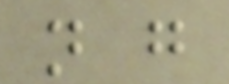n g
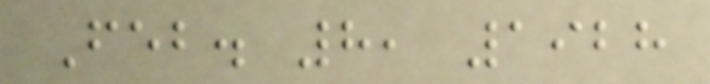Feb. 8, 1928
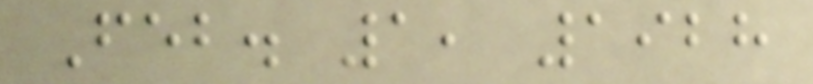Feb. 1, 1928
